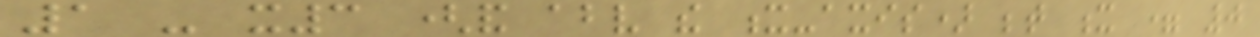1 - x3 (and above the x-axis) between x = 0
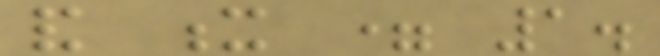and x = 1.
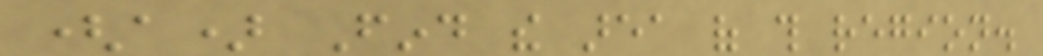(a) Find the area of this region.
